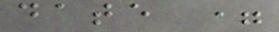date =
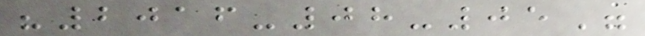"2016-08-05"
